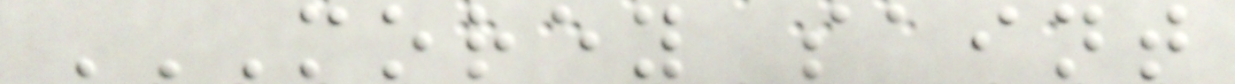MOREY SAINT
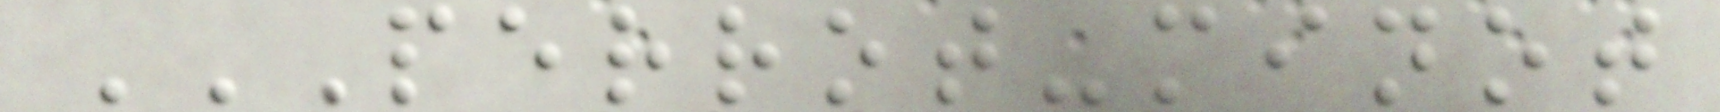PERROT-MINOT
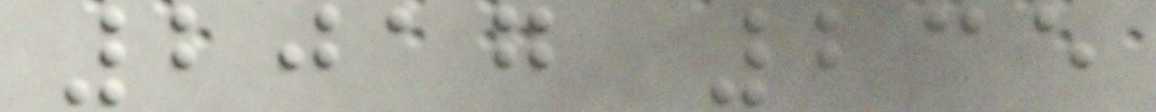2017 235
